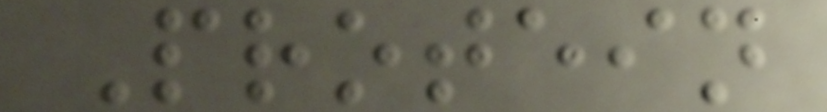Protein
